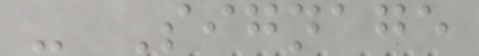- Signage
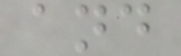and
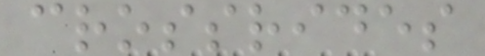crossrides
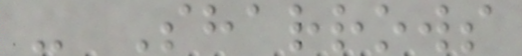- Sharrows
